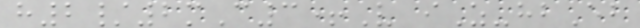h2/2mC3+V iZ-hbEb
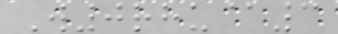W0rhu@3
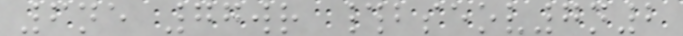6ne 77wr #bseov7n2
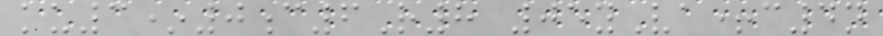ku3*0c6R8 05yVa+c4n
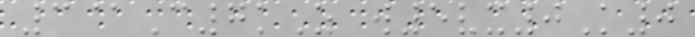3@C7kZ w5vx0K0
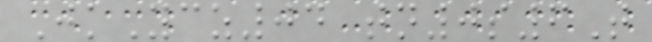JkYcz04 tn0s6T
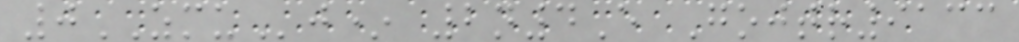0ZMUj* 2n4E Gojtr9133
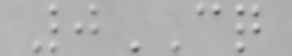0CQ
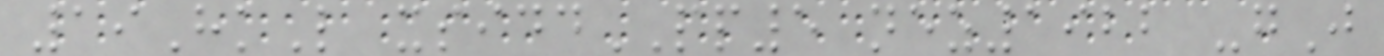19HkL xsiddPP5 nez1922 -gJ
